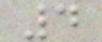4
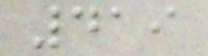419
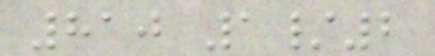810 1/2
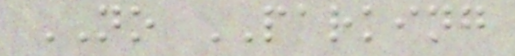NO PARKING
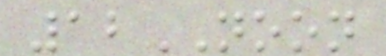12NOON
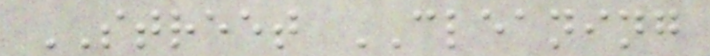STREET CLEANING
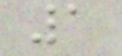1
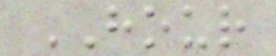HOUR
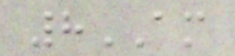8AM
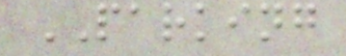PARKING
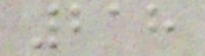218
